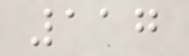117
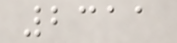2311
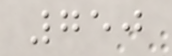750
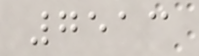7513
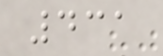431
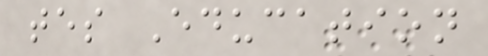tes Education
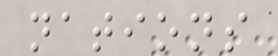nations
